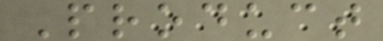Product
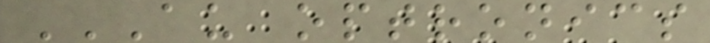AU OPTRONICS
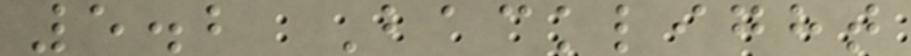5.2 Backlight
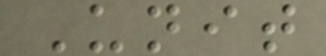Unit
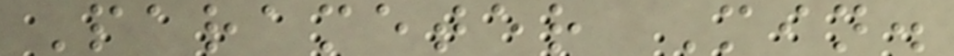Parameter Min.
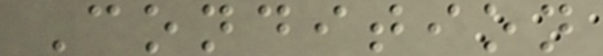Condition
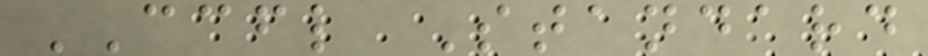CCFL Standard
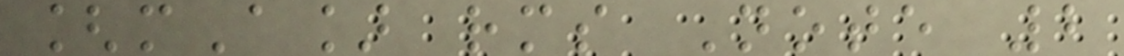[mA] rms Note 2
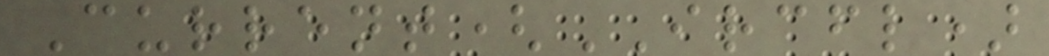Current(IRCFL)
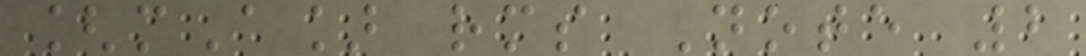[mA] rms Note 2
